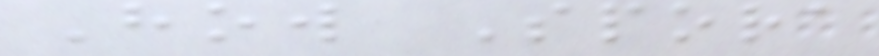How Spora
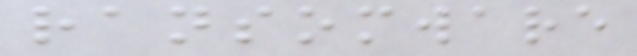ransomware
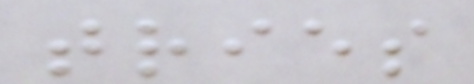tries
